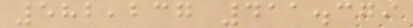582,237 411.379
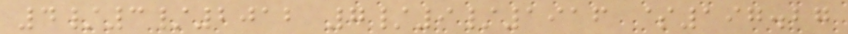4/3/2012 7/9/1916 $197.27
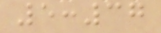5:37
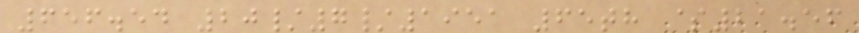656.54 20/7/1951 65th $21.56
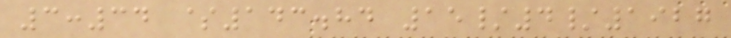3:34 $143.84 15/4/1927
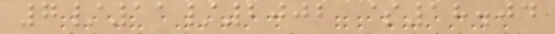7/11/2002 $18.04
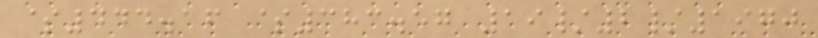$444.16 $383.57 19/2/1970
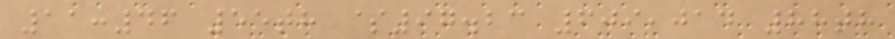11:46 55th $97.23 609,014 88th
